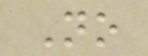No
